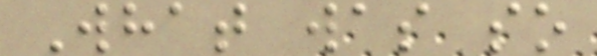What was so
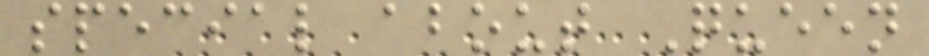special about Queen
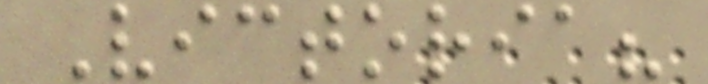Victoria?
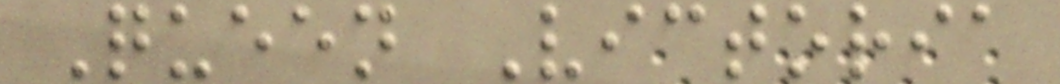Queen Victoria
